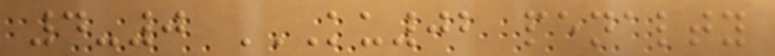4-0 KU02 PENALTY
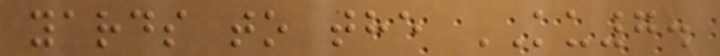yards to the KU7.
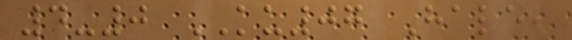4-0 KU07 Hale,
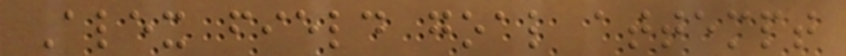Alex field goal attempt
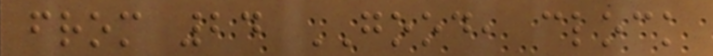from 24 GOOD, clock
